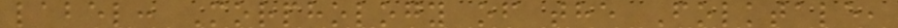label: Morphology of the Folktale,
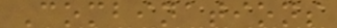Combinations
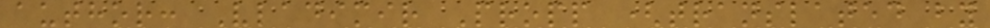author: Vladimir Propp (translated by
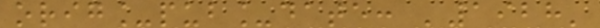orig_pub_date: '1928'
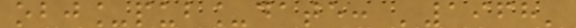obj_pub_date: '1968'
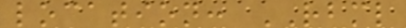location: RBML
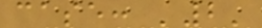case: '2'
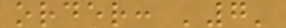order: '7'
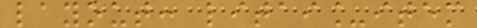layout: litai_item
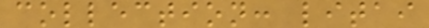collection: litai
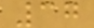37
